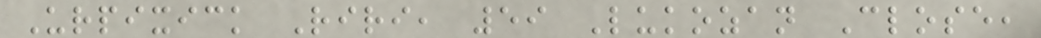Urpixick Riri, 59 Lukozan Close,
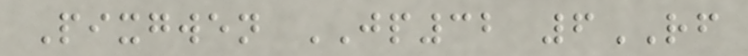Pixgwen JP32 6RF
